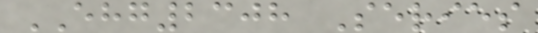EHG2308 Series
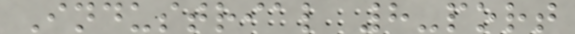Industrial 8-port
